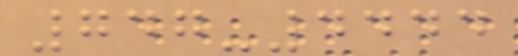747-4444
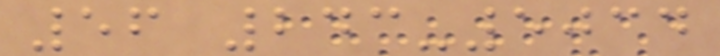56 243-5034
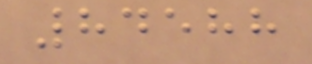84588
